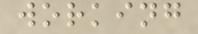working
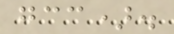gcc).
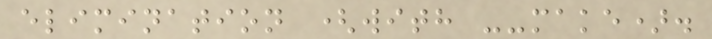elimination (with --make).
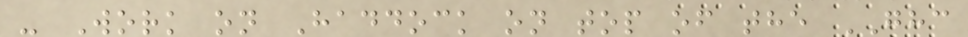- Work on Haddock on top of the GHC
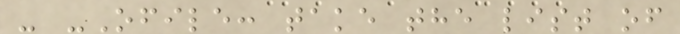- -Ofile: take the list of
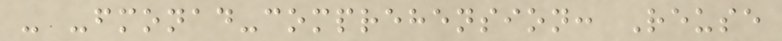- -fmonad-comprehension: Reuse
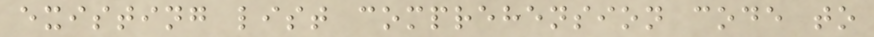existing list comprehension code to
